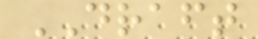DRAFT
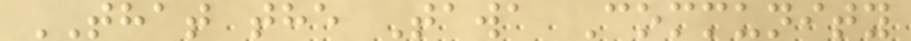THAT the Tawa Community
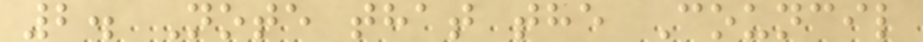2. Note that the Council
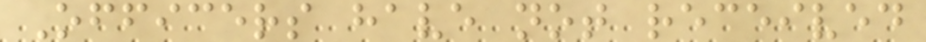Officers have not received
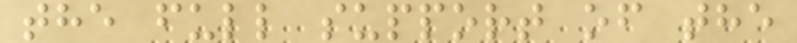the full support of the
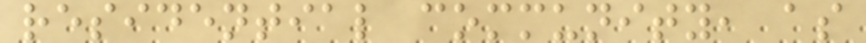residential community, as
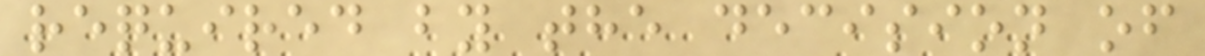required by the decision of
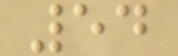54
